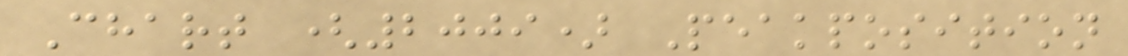Chart (2009) Peakposition
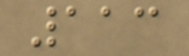113
